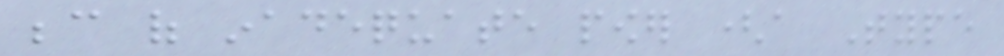because of inadequate power (a Type
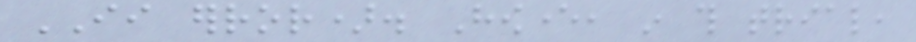II error). However, in this trial,
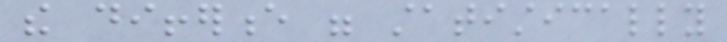the difference were statistically
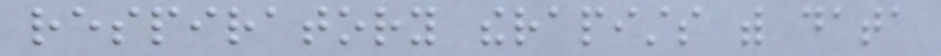respiratory therapists with data
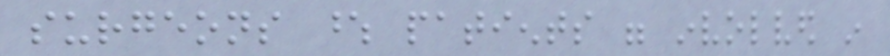surgeons whose patients were involved in
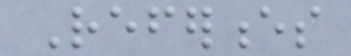References
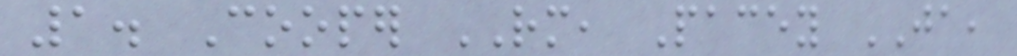1. Cooper RM, Pacey JA,
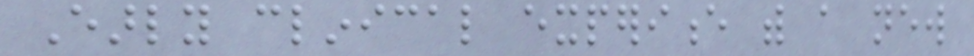Early clinical experience with a new
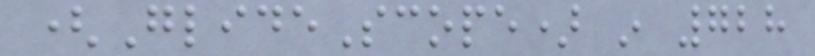(GlideScope) in 728
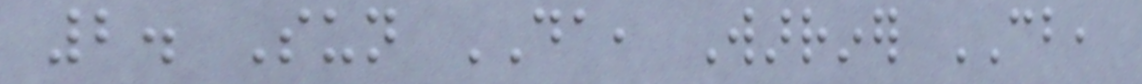2. Sun DA, Warriner CB,
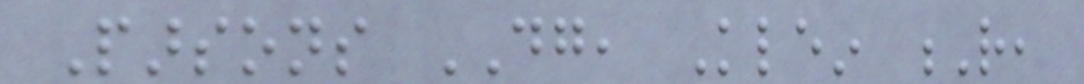Parsons DG, Klein R,
